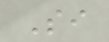Si
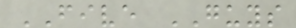FIVE GUYS
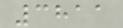3811
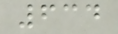634
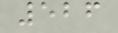526
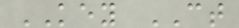KEY CT
